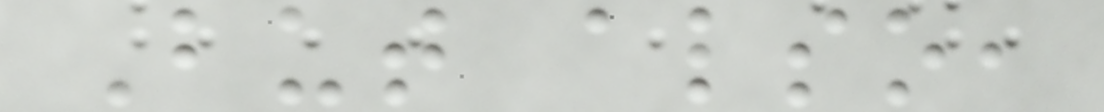But also,
